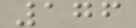176
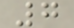7
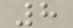8
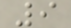9
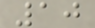10
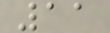11
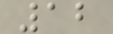12
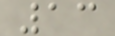13
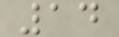14
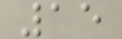15
